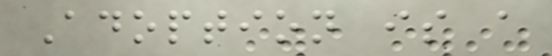Adoption is a
